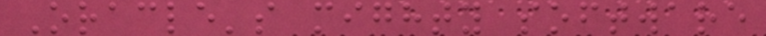Oracle's mighty software
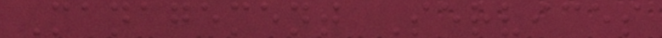Management Services
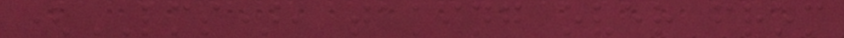(LMS), taking over from
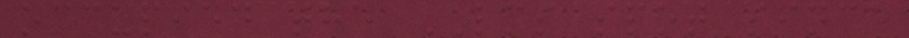occupied the LMS spot since
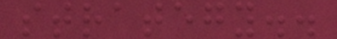strategy..
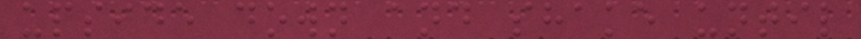upside down and shake until
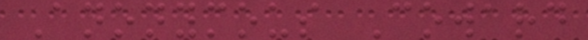Anonymous Coward
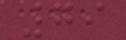79
